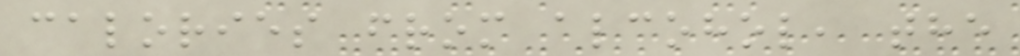calories from alcohol, the
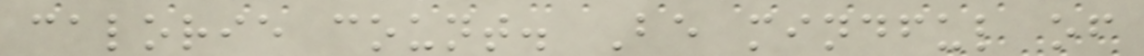calorie count. Be mindful of
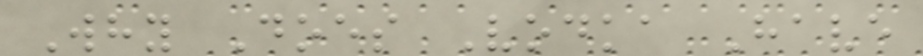Why Does Vodka Have
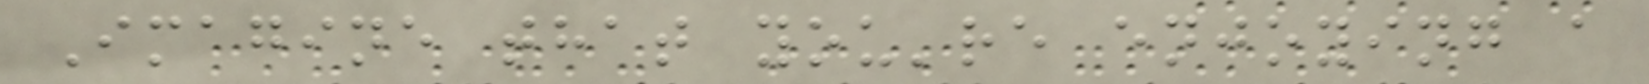Imagine that you're enjoying a
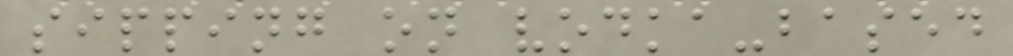sipping on vodka-based
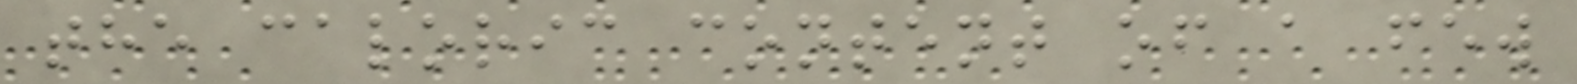the caloric content of a few
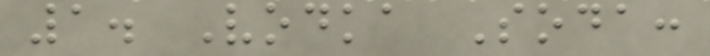1. Vodka Soda:
